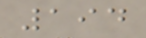194
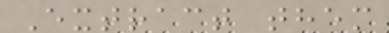Extract them
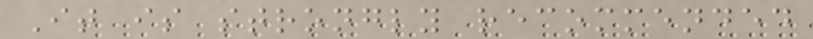It is strongly recommended
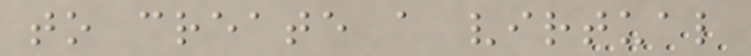to create a virtual
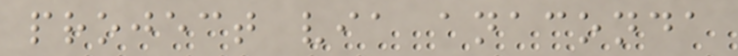project via anaconda
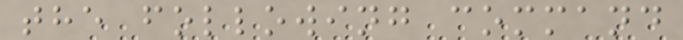the following command
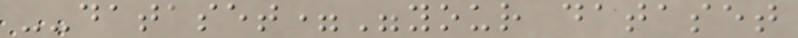--dataset="your dataset
